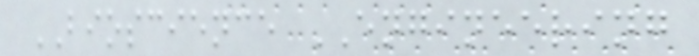BIOSCIENCE ENGINEERING
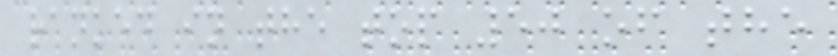ranked in the top 50 of the
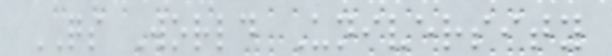QS World University
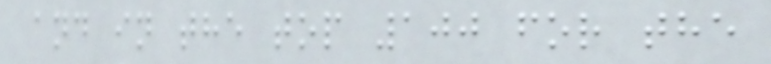and in the top 100 for the
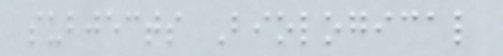subjects Biological
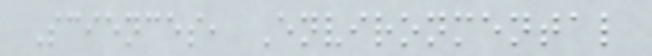Sciences, Environmental
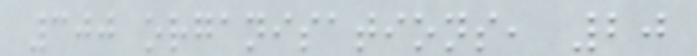300 organisations, 20
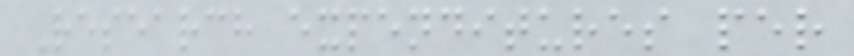Research expenditures per
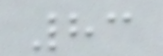83
